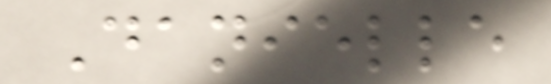Danielle
